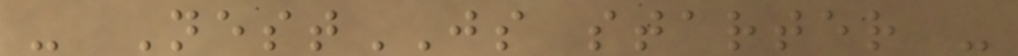- NestJS starter -
